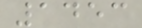1453
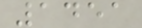1451
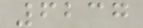6237
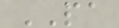PA
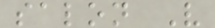salon V
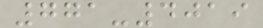771-4019
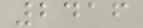2416
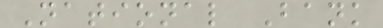National Bank
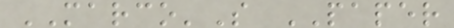MARCO'S PAPER
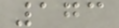173
